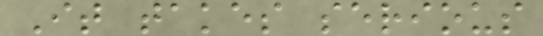It takes serious
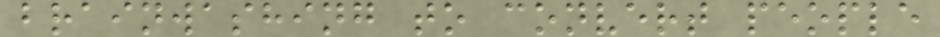brainwashing to convert people
